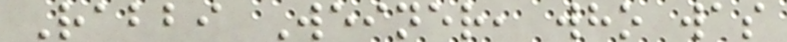Rabbi Weiner, who was
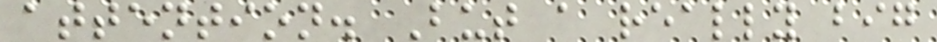attention. But a really big
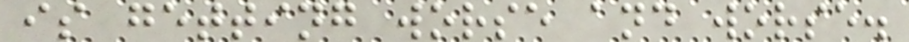is getting worse and worse.
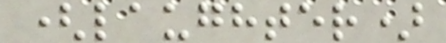(laughter)
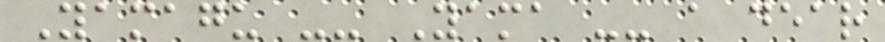Yamagu -- Yama -- a dear
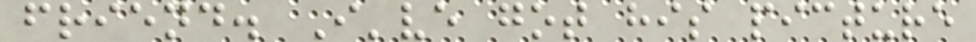friend. I've got his picture
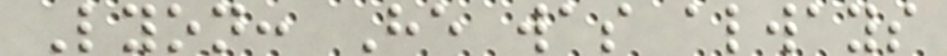Lyon: He was always
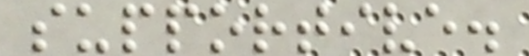supportive.
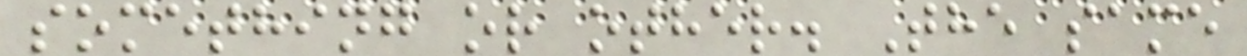something or other. The same
